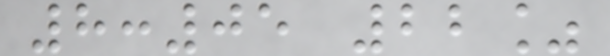8:05 22%
